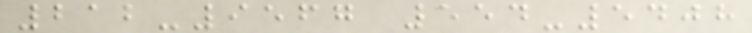212-9567 554-5408
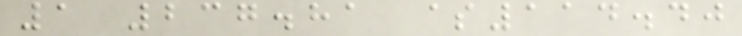1 237.81 $114.40
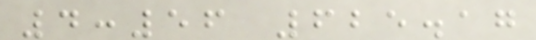4:56 625.17
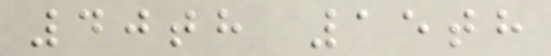40th 15th
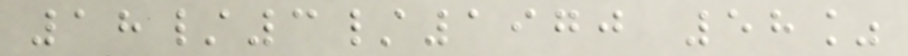18/3/1970 58%
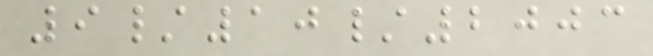9/10/2003
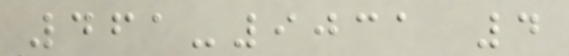461-9031 4
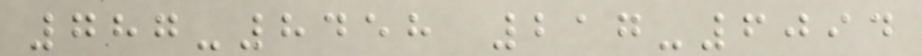787-8458 217-6094
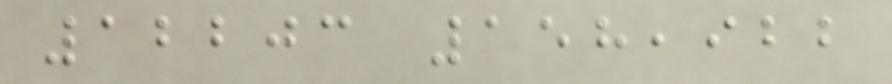12203 158,922
